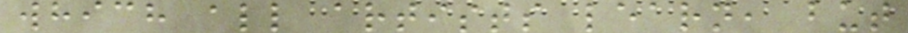which all artists learn, but
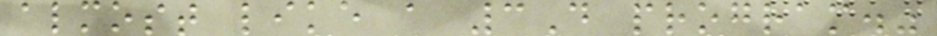almost like a 3D program."
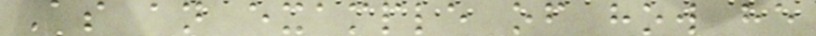As an example of how he
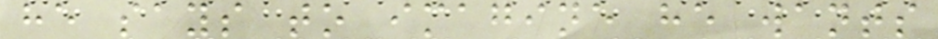he says to imagine he wants
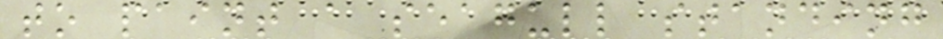to paint a seagull standing
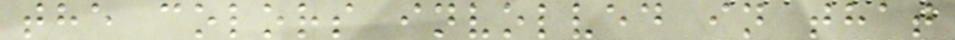the colors involved in that
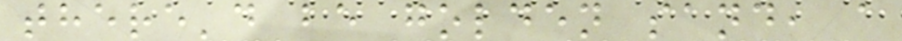there'd be golden sand, a
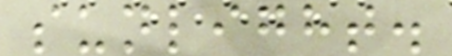sunlight.
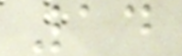14
